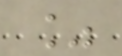%
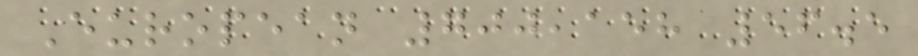European 700,158 56.5
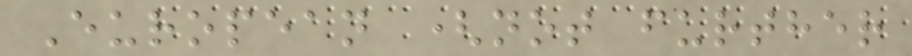European (not further
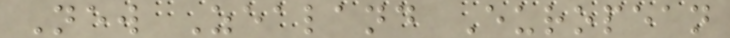New Zealand European
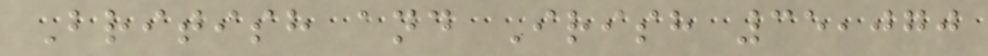British and Irish 35,070
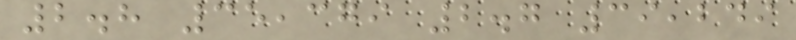2.8 35,379 2.7 39,249
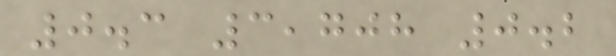0.3 3,708 0.2
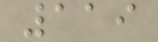119
